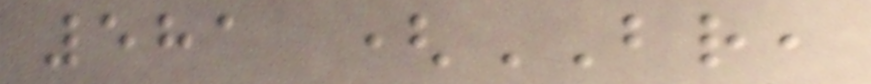581 (BR,
